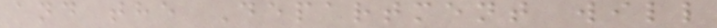and the Department will
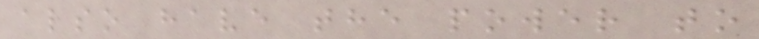also have the power to
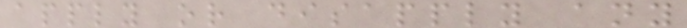apply or disapply any
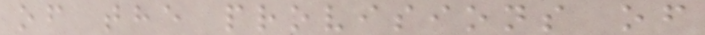of the provisions of
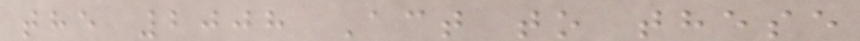the 2008 Act to these
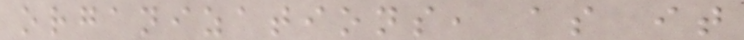organizations, as it
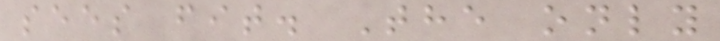sees fit. The only
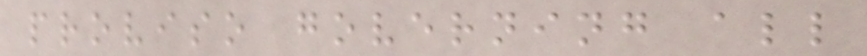proviso governing all
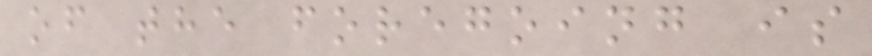of the foregoing is
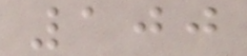100
